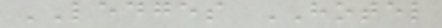LEDGES HOTEL
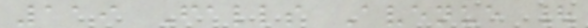119 Falls Avenue |
